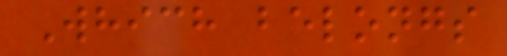Which belongs
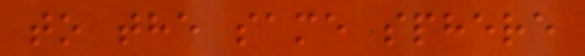to the same sphere
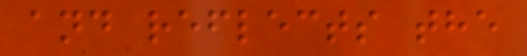and reflects the
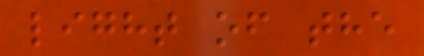light of the
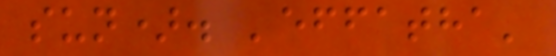sun). 'effatha'
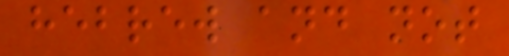hebrew and not
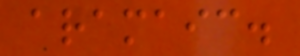aramaic.
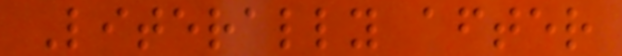Literally after
